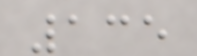135
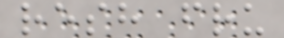resh fru
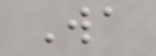Wa
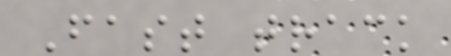Fast track
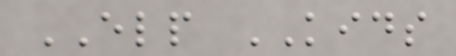ELP KIDS
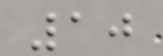10
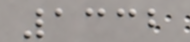1332
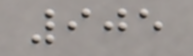905
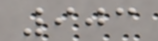903
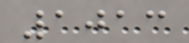1013
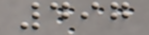497
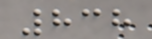838
